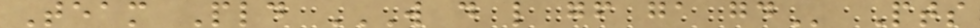Team Pld W D L GF GA GD Pts
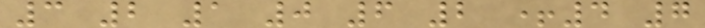3 2 1 0 6 2 +4 7
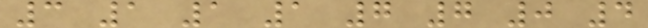3 1 1 1 7 7 0 4
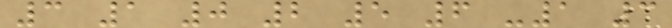3 1 0 2 5 6 -1 3
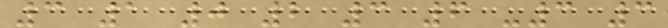3 1 0 2 3 6 -3 3
